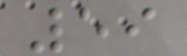59
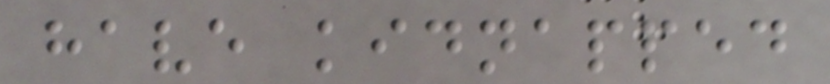have kidnapped
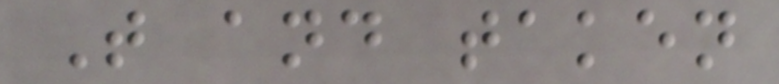T and taken
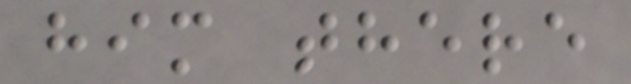him there
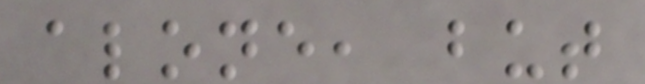alone, but
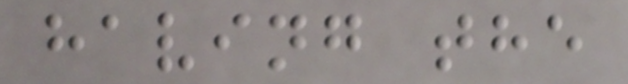having the
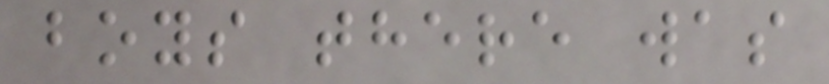boys there was
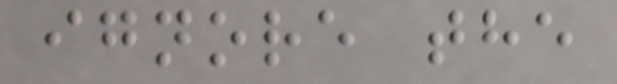ignore the
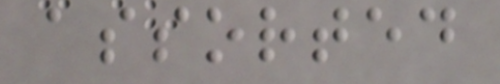assorted
